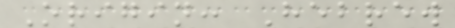Origin: Hebrew
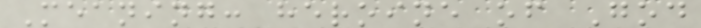Meaning: heroine of God
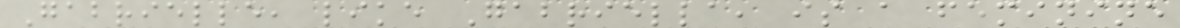Gabrielle, like Gabriella, is a feminine
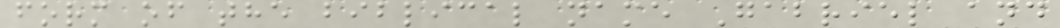form of the biblical name Gabriel and
